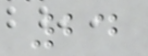24
